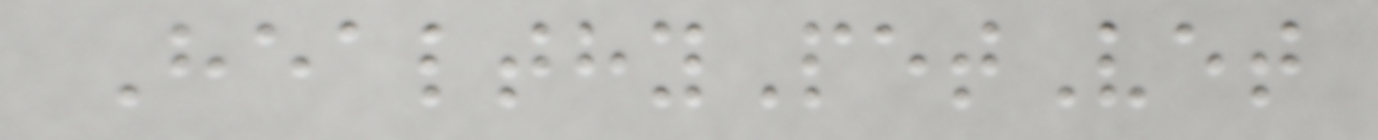HealthyPetVet
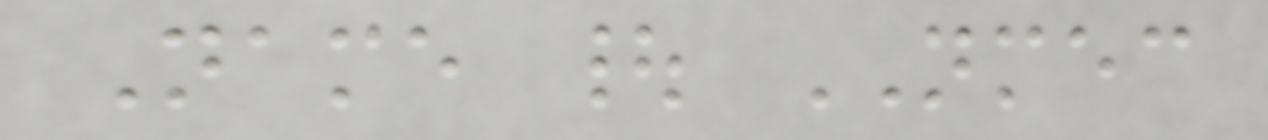Name | NMEC
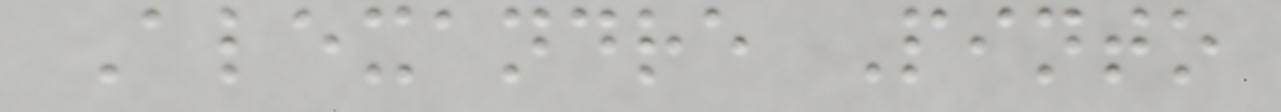Alexandre Pinto
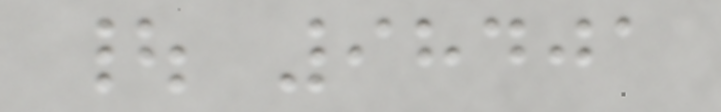| 98401
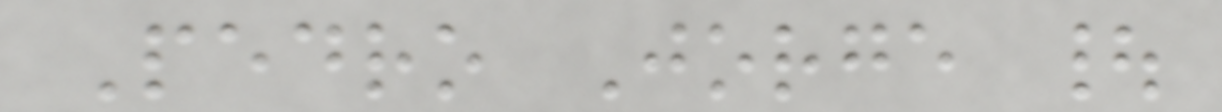Pedro Jorge |
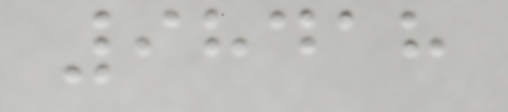98418
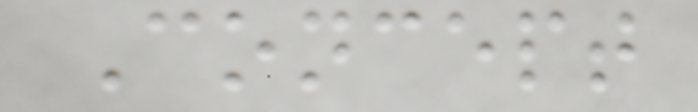Concept
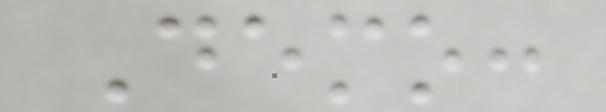Demo:
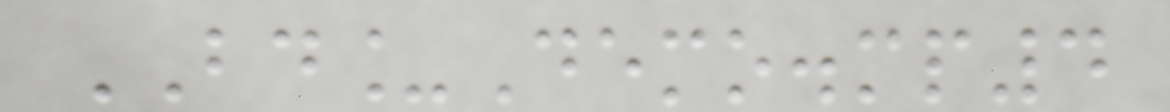BD_Demo.mp4
